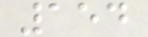154
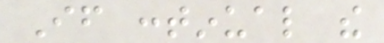If continual the
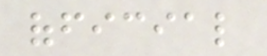official
